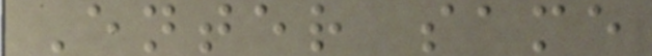Enter same
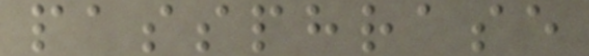passphrase
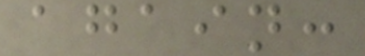again:
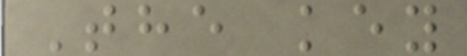The key
